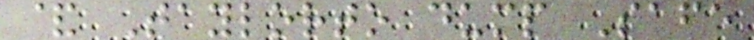& Taylorto dump Safe
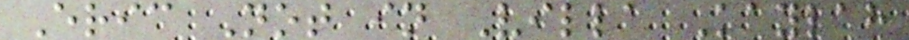Eric Not in Villa Kaylah
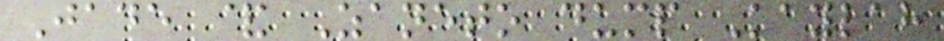Jade & Zaneto dump Kaylah
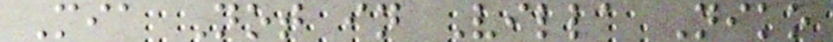Mia Not in Villa Niko
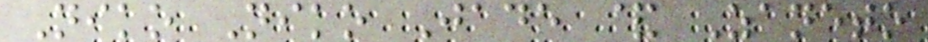Niko Niko Jade & Zaneto
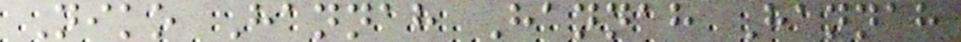Niko Hannah Hannah Hannah
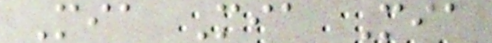Mia Mia Mia
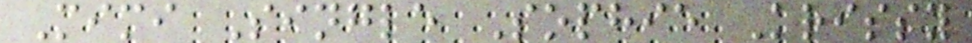Mimi Single Sophie Krissy
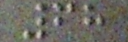68
